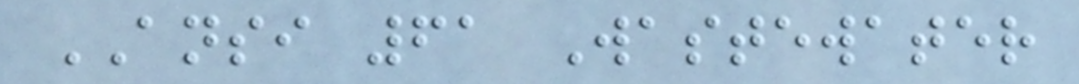ANSI 61 Wastewater
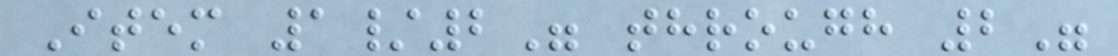Item 1/2" through 2"
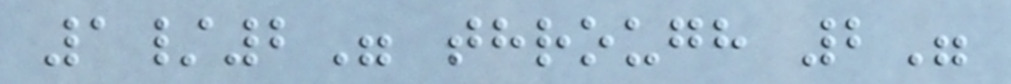1/2" through 2"
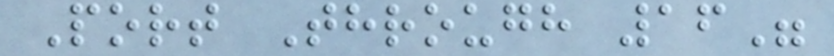Port Through 16"
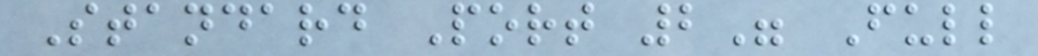Standard Port 2" Full
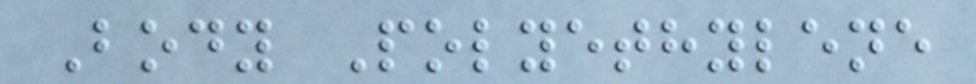Body Polyethylene
